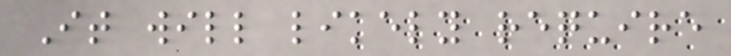It will likely require
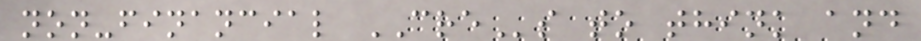non-financial CREs to think and
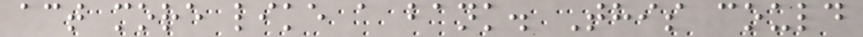act more like a bank. This could
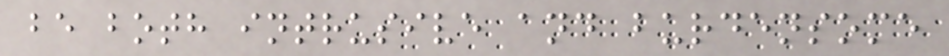be both intrusive and burdensome
